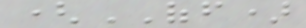(OFF)
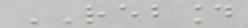REBOUND
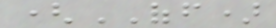(OFF)
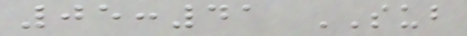05:41 SUB
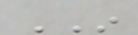IN
